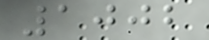1002
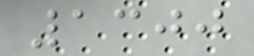1300
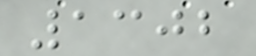1302
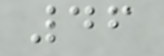46
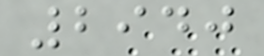2940
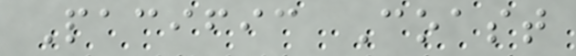Pacific Coast
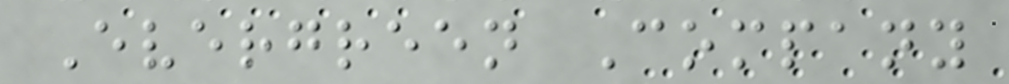Evergreen Company
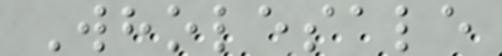Wholesale
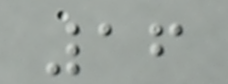16
